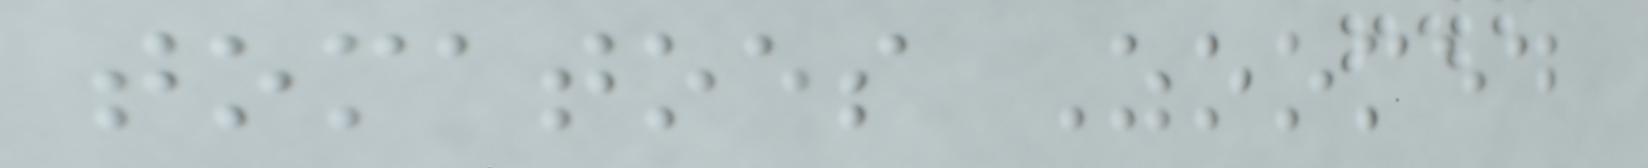tomatoes Zoomed
